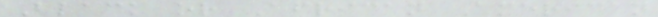Black or African American
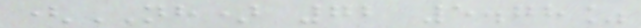(NH) 72 5.78%
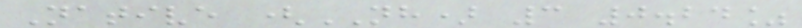Native (NH) 3 0.24%
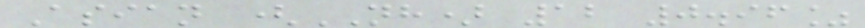Asian (NH) 12 0.96%
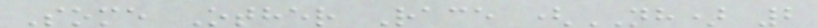Some Other Race (NH) 2
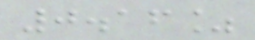0.16%
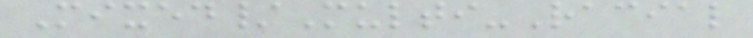Mixed/Multi-Racial
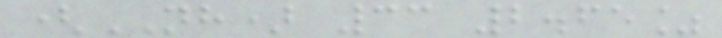(NH) 33 2.65%
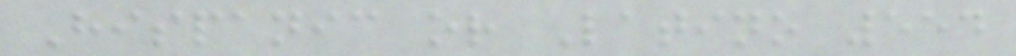Hispanic or Latino 554
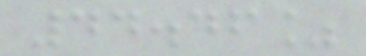44.46%
